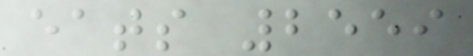eats 2559
